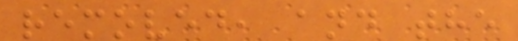removed, and the
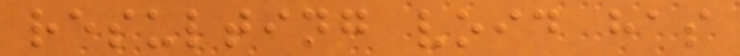resulting void has
